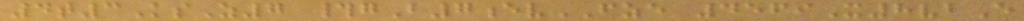4t3KsZ7 #gB7evFZE 4569X8vbE
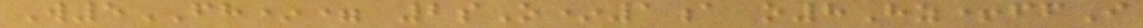W5FH*= 2sO*1a o8Hz+ffI
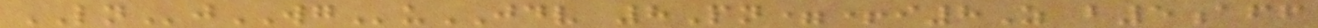LNjWGuJDV 8Pn=+i8Z b5aff
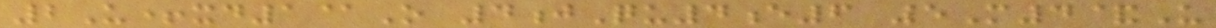2U+xd1@O 4jQu4e6 5M4&U
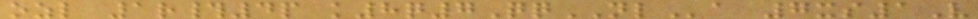ozl 1r#4p k8q7QqNLa 7xs1V
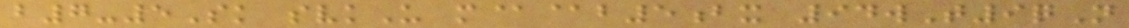b7-5Sk svkU m@@b5bx 94wT9qN
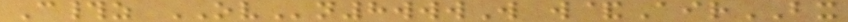C#z OVn8wwwW w&AirBX
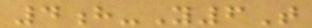4h-Y6T
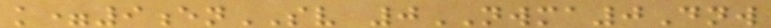k=9enSV 0NWMA0Dnw
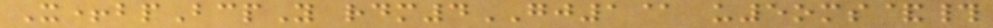X+bpBcpY rdm4GJ1@ u5oms&#
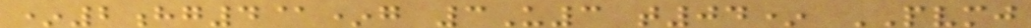*2hg4@*g 3U3 t04* PVMJ
